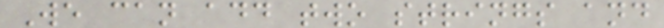We can add two strings and
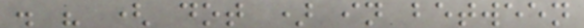. " ( dot ) in between
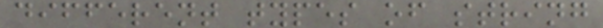different types of string
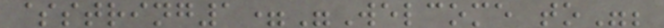$string1="Welcome to";
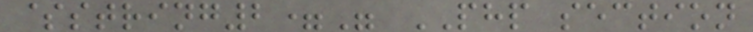$string2=" PHP section
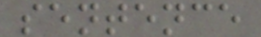sentence
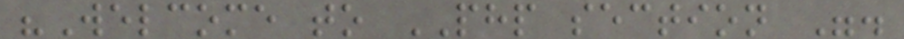"Welcome to PHP section ".
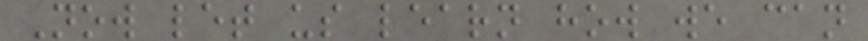Now let us learn how we can
